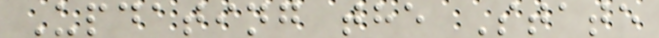Updating the State
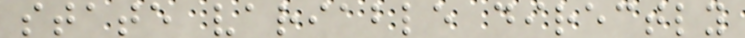state variable directly
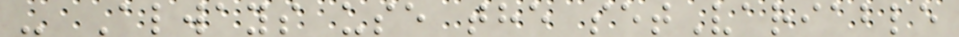- Always use the setVariable
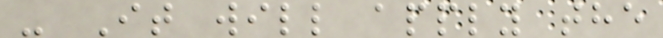- It will apply the
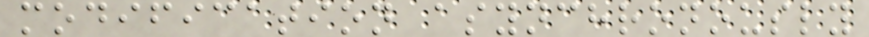modification asynchronously
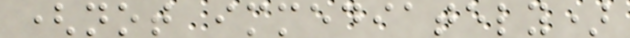(not immediately)
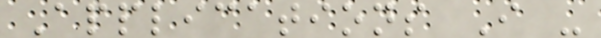Applications I -
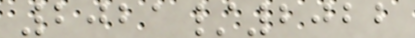2021/2022
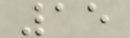15
